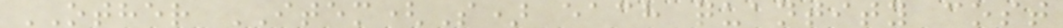OTHER ITEM(S) each quantity cost
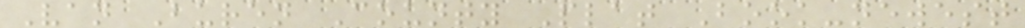Van Buren County Plat Book-newest
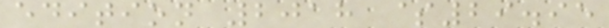edition 2018 $29.95
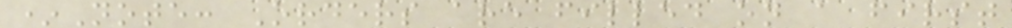*Note: Orders are filled on a first
